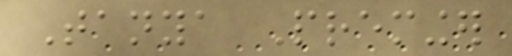Tanya Preminger
